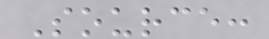Source:
